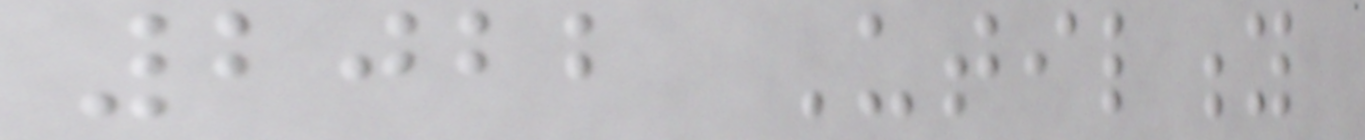2022 Utility
